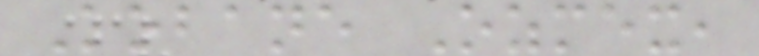Kobane Ozmex,
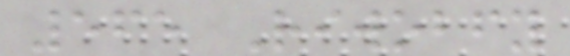565 Riwobfy
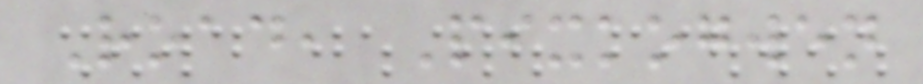Road, Pixkogwen
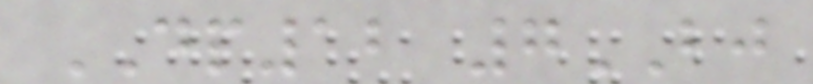DP12 7BJ
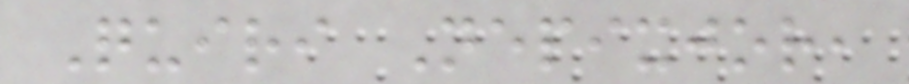Quiri Nepixjor,
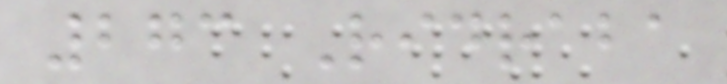273 Ridraba
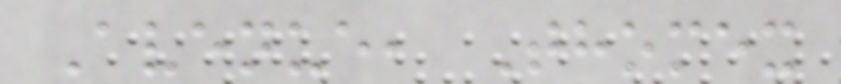Avenue, Thomex
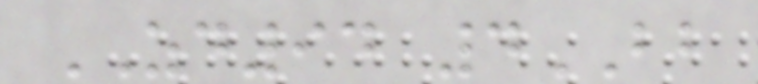ZD94 4BB
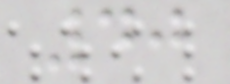40
